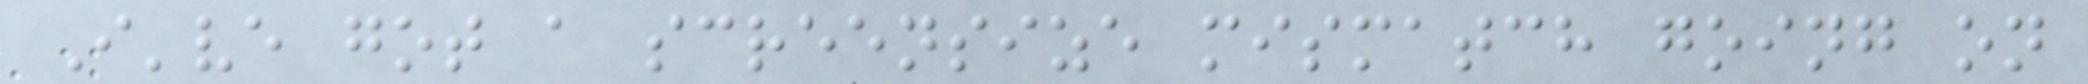I've got a screensize mismatch going on
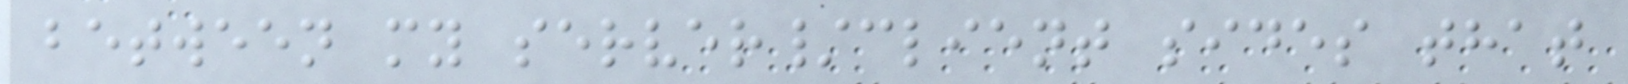between my server/client sides that
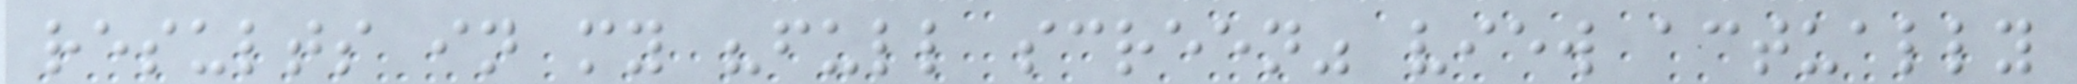results in my "full screen" view actually
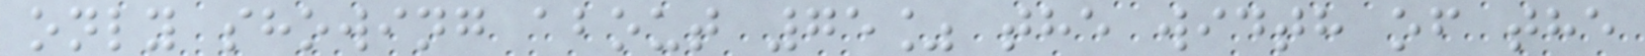only showing about 75% the width of the
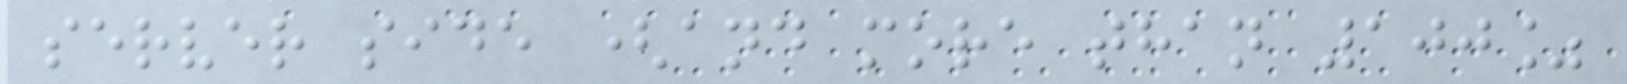server side (and more than 100%
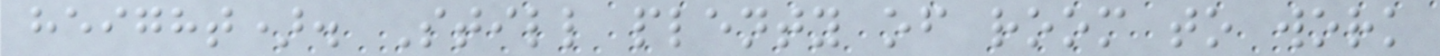height). Still plenty of room to work
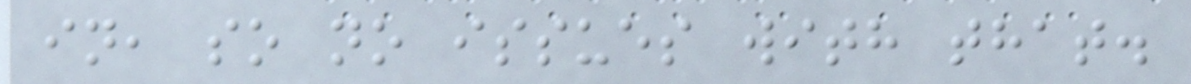in, so no issues with that.
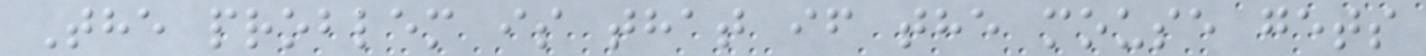The problem is that if the mouse gets
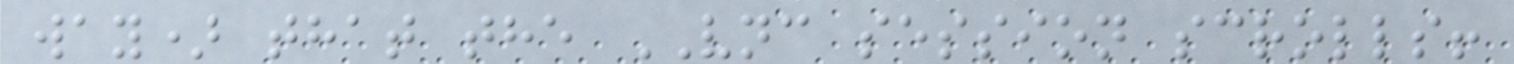way) that the VNC session scrolls!
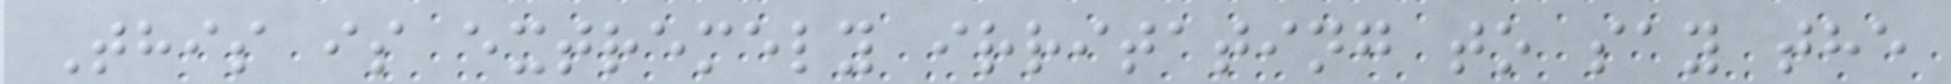This is extremely irritating to say the
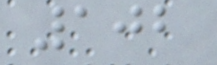102
